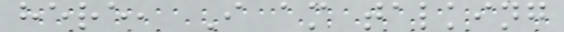here, I am talking
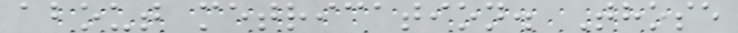about metrication. Those
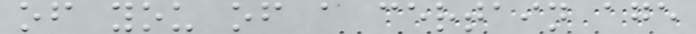of you of a certain age
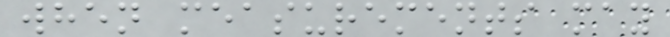when measurements may
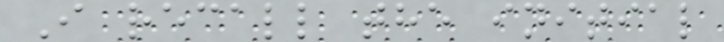I recall the initial
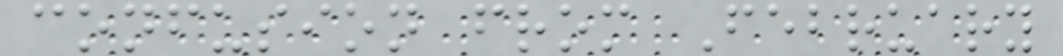confusion from February
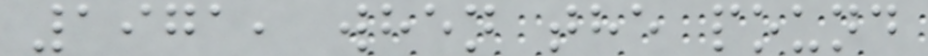1971, when the pound
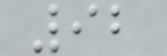92
